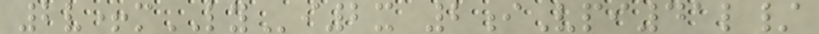2v+mLYi2x 2iVpi41l/
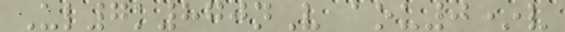Ul7k870nV aou0*v
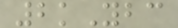2kYbc
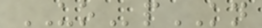UOpKN
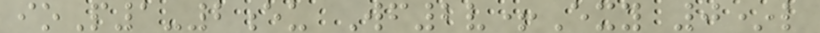ioP1-2eu Wf2v+Exy 0*l
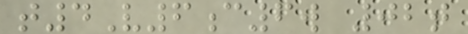t4V6c6w 02t
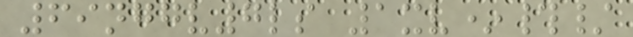69nggv7ls 1xv*#/
